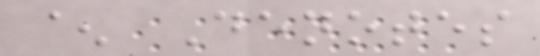^ Denotes
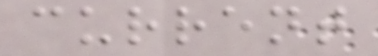current
